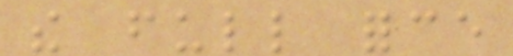the full force
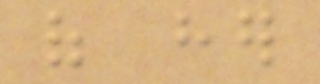of her
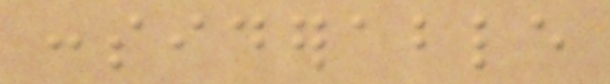considerable
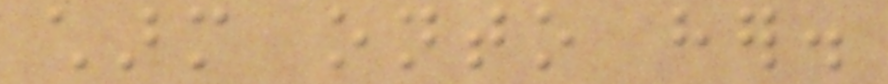charm onto her.
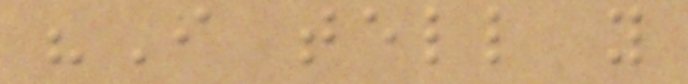"I tell you
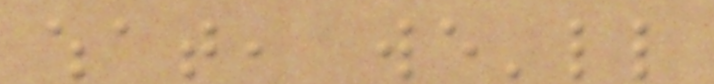what, we'll
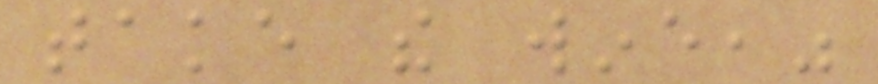take the wine,"
